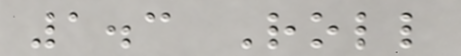1.3 Roll
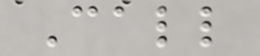Call
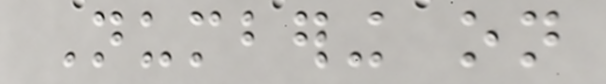Numbering on
